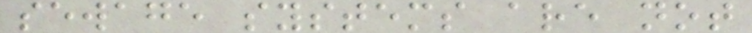sewage systems are not
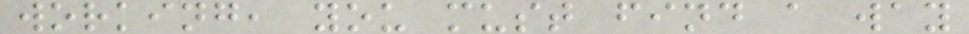working, you must find a way
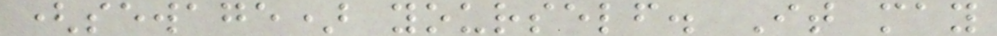(sewage) yourself. It may
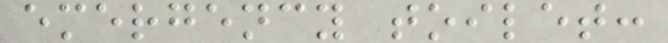emergency toilet:
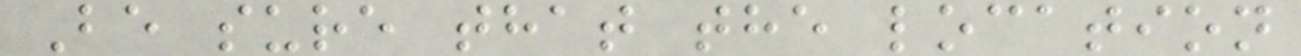Be sure that the location
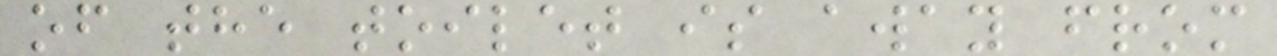of the toilet is away from
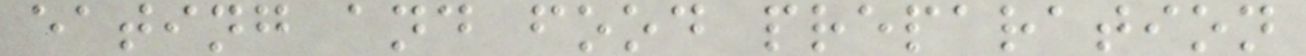eating and food preparation
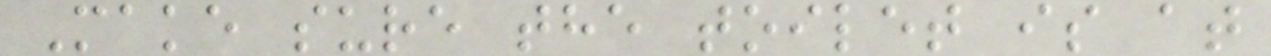Make sure the toilet is at
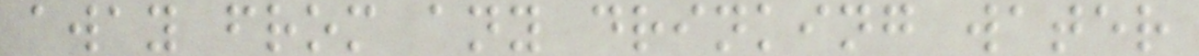away from any drinking water
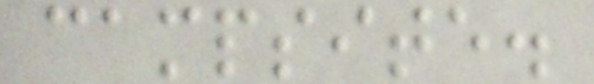campsite.
